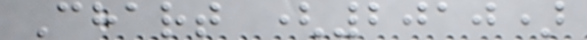Chart (2010)
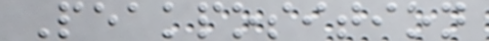Peakposition
